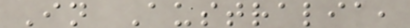In Australia,
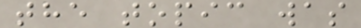the topic was
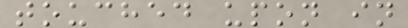touched upon in
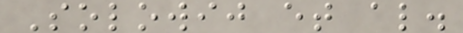Solowij et al.
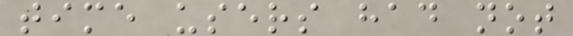time users had not
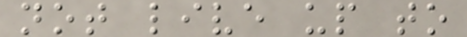not live up to
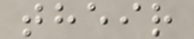their
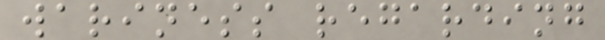wariness regarding
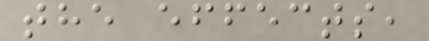the effects,
